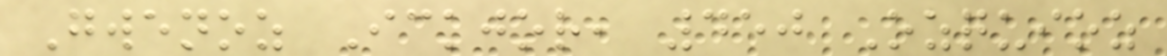Gwenoz Ickjor, 450 Ozquioz
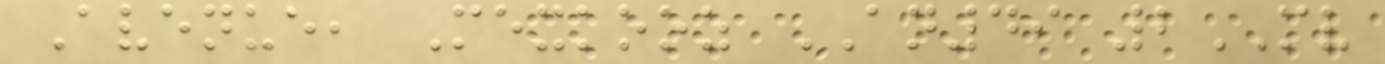Avenue, Mexkooz AN49 2MV
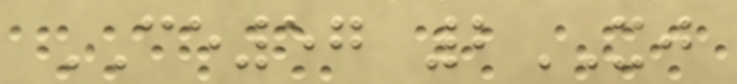CE57 2XJ
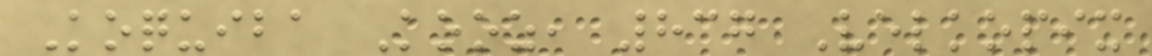Koquiba Kooz, 837 Velkopix
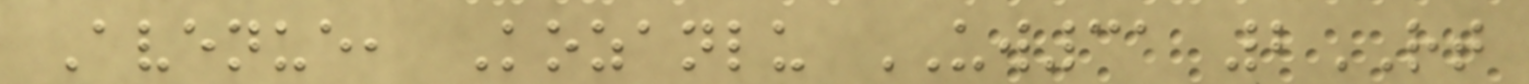Avenue, Kozanlu UW31 2RT
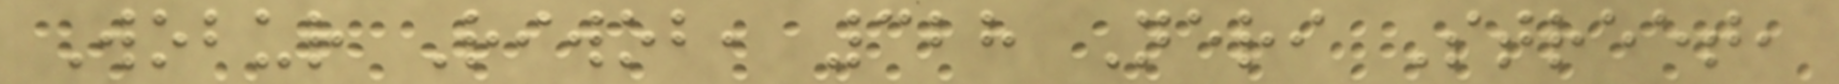Wobur Riwob, 328 Neri Street,
